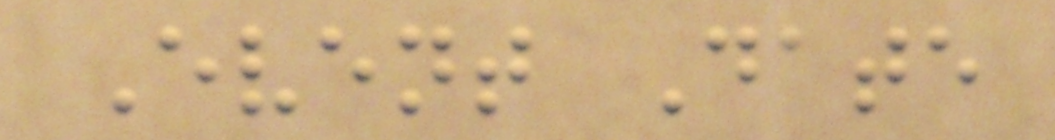Event Date
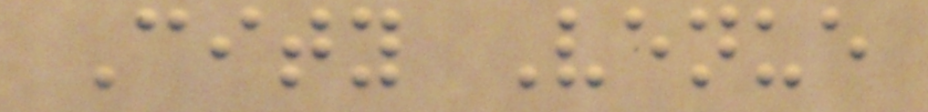City Venue
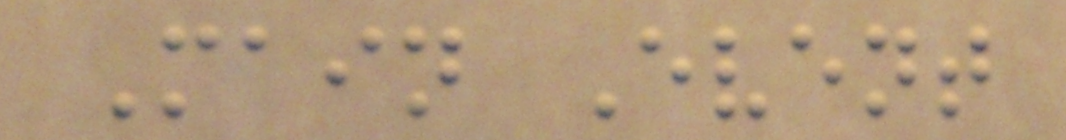Main Event
